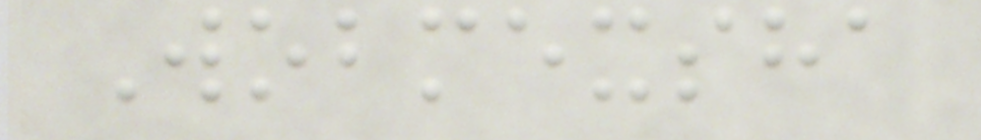Wobmexsha
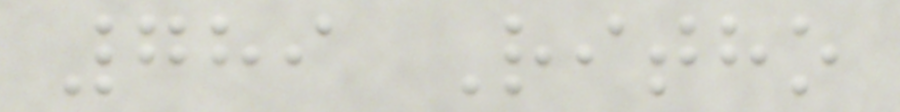789 Ritho
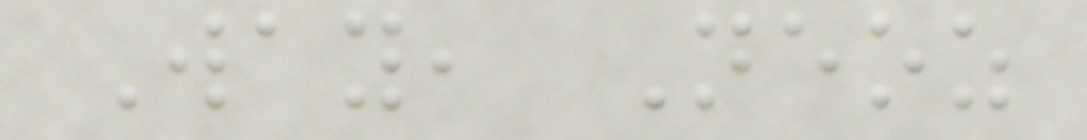Way, Neoz
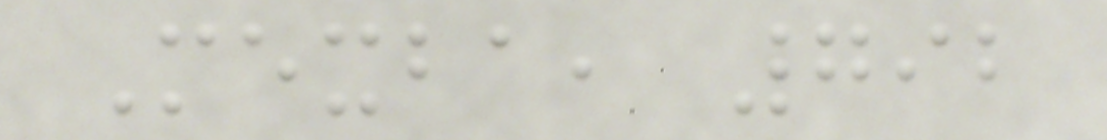Mexba, 792
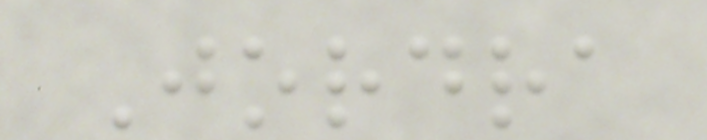Jordra
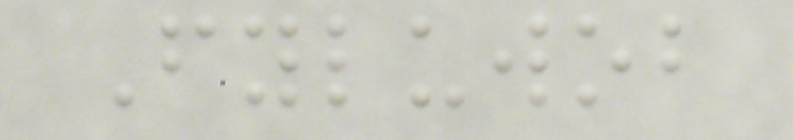Fyluwob
